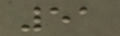51
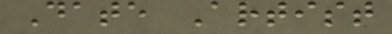Date Artist
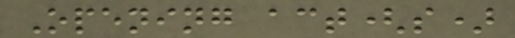Opening act(s)
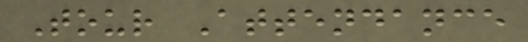Tour Attendance
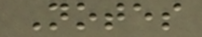Notes
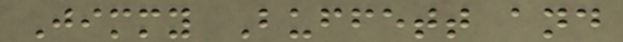Jimmy Buffett and
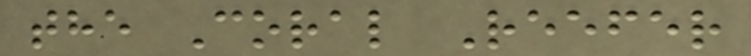the Coral Reefer
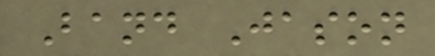Band Jason
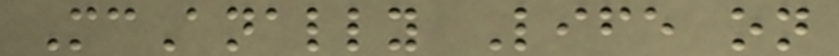McAnally Life on
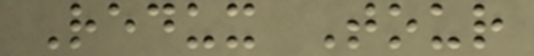Redux Tour
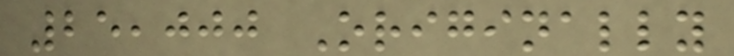25,000 Originally
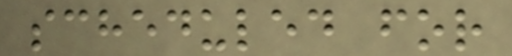scheduled for
